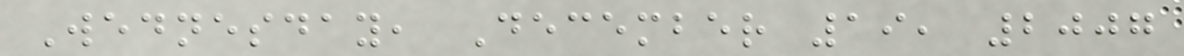Wednesday, December 19, 2007
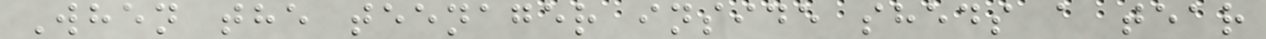When the teenager inside sheds a tear
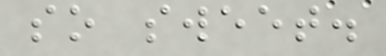so sweet.
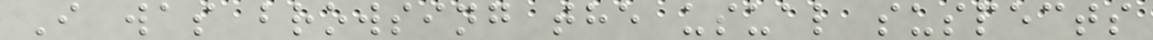I was browsing the usual suspects
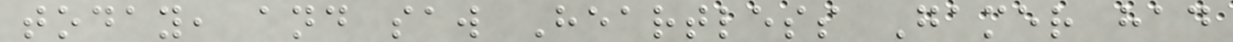today, and saw Heartless Gamer had
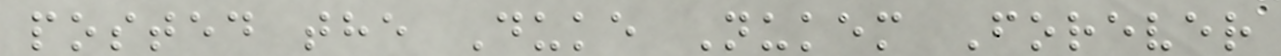posted the Duke Nukem Forever
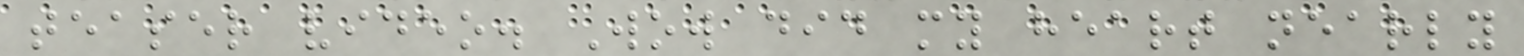teaser video. Wow did my heart nearly
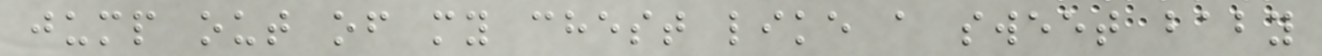jump out of my chest like a sweet baby
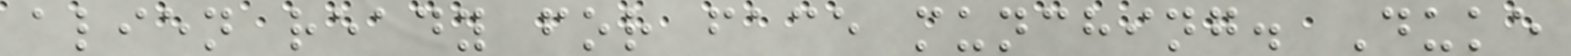alien ready for face munching. Duke
